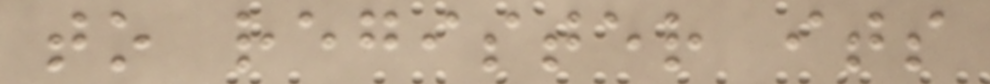to register its
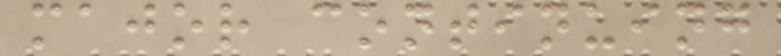major continuing
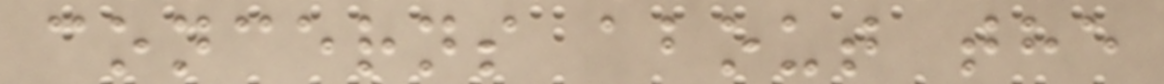concerns about the
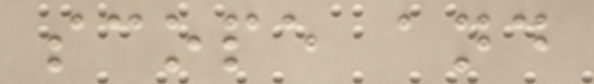scope and
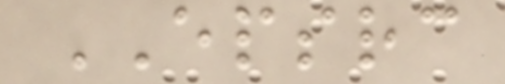EPSRC
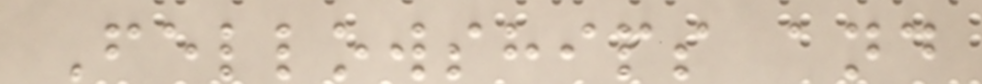Fellowships and
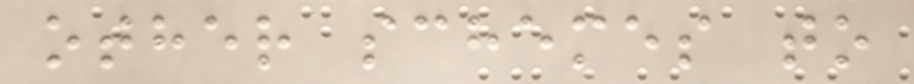other schemes to
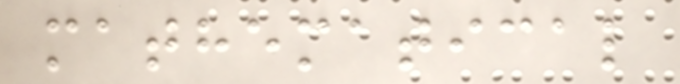mathematical
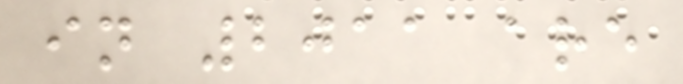in 2011 are
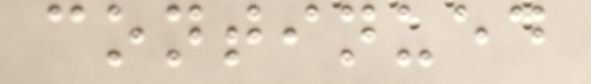continued
